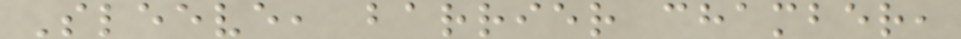Sleeve, barrier chamber,
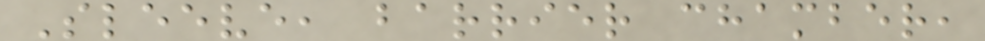Sleeve, barrier chamber,
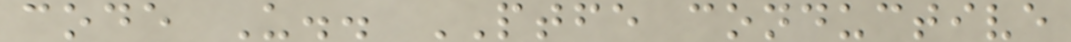code U.. PTFE conductive
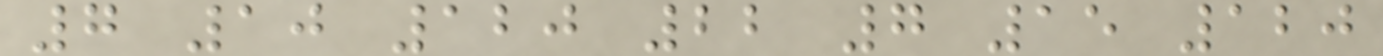7 10 120 22 7 15 120
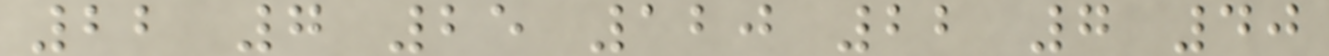22 7 25 120 22 7 40
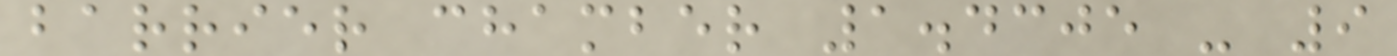barrier chamber 1.4305 - 9
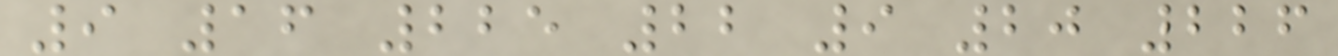9 16 225 22 9 20 226
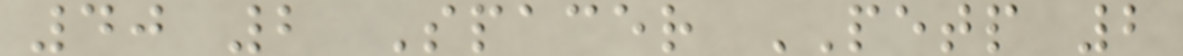40 2 Spacer PETP 2
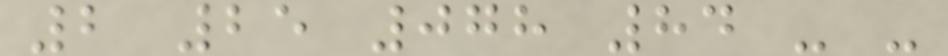2 25 078 84 - -
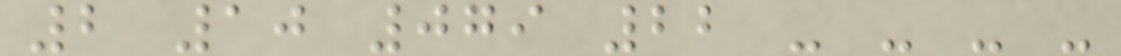2 10 079 22 - - - -
